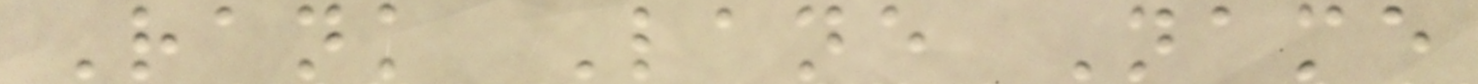Rank Lane Name
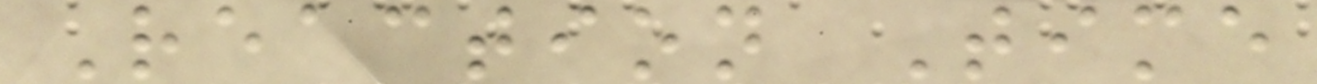Reaction Time
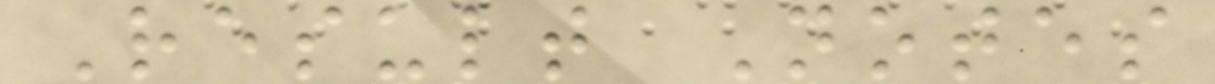Result Notes
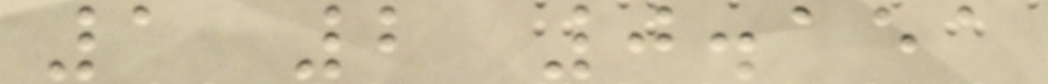1 2 0.151
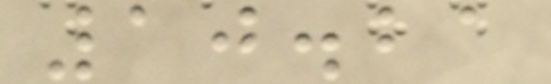10.21
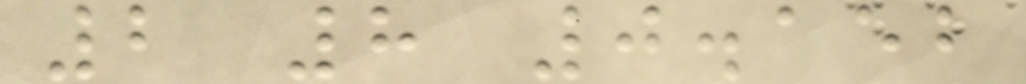2 8 0.152
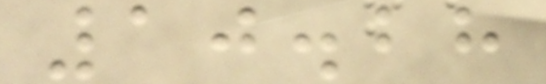10.28
